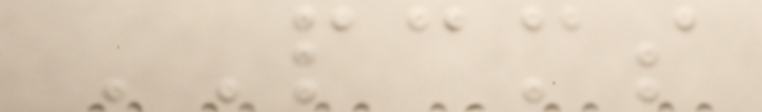PCMS
